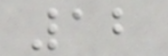12
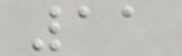11
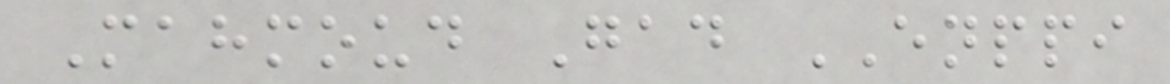Mahmoud Gad ENPPI
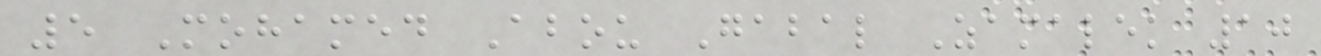5 Mohamed Abou Gabal Zamalek 10
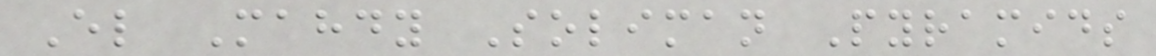El Mahdy Soliman Pyramids
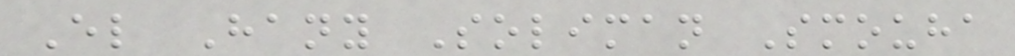El Hany Soliman Smouha
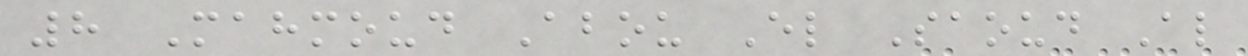8 Mahmoud Abou El Saoud Al
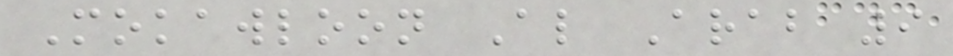Mokawloon Al Arab 9
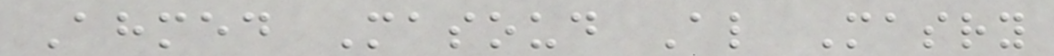Ahmed Masoud Al Masry
